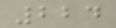224
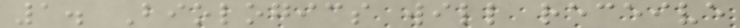1. Biologics will receive
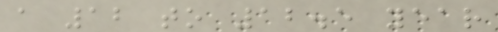a 12 to 12.5 year
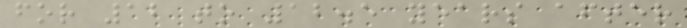for 12 to 12.5 years after
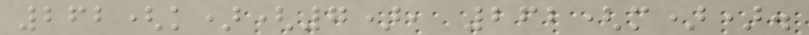262(k)(7), 262(m)).
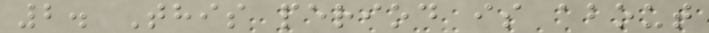2. This period is about
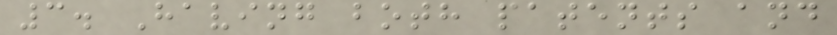3. Having both patents and
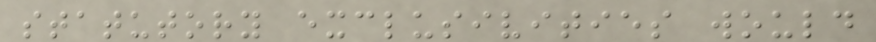statutory exclusivities would
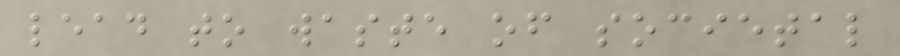lead to waste of societal
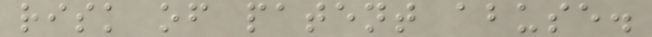risk of patent abuse.
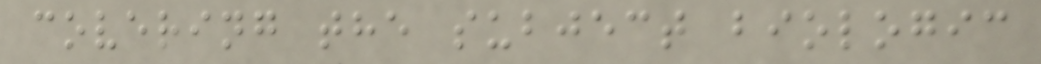covering the subject biologic
